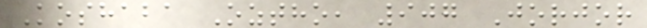Koshaba Oztho, 907 Jorjor
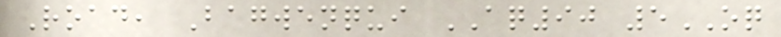Road, Bagwenqui AQ90 5OQ
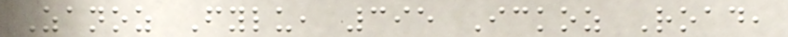Zanoz Fylu, 395 Ickoz Road,
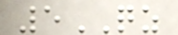5QZ
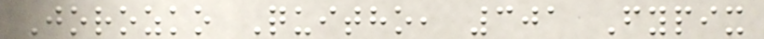Jorozko Quitho, 301 Fypix
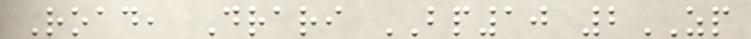Road, Drari BP10 2ZP
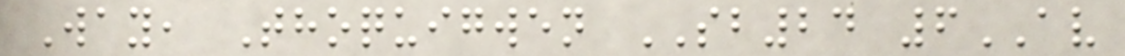Way, Thoquigwen SB24 6AV
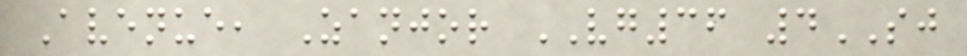Avenue, Zanjor VG36 4SJ
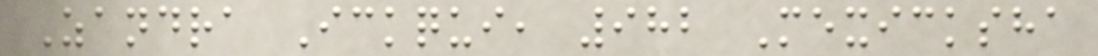Zandra Ickqui, 982 Mexicksha
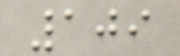109
